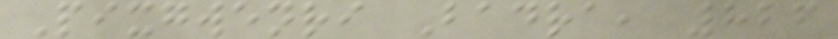Pixgwenri Badra, 826
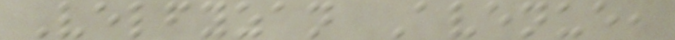Velfyzan Avenue,
